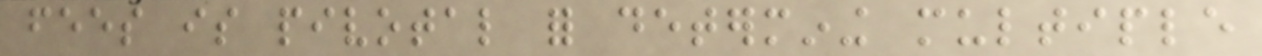fees is pivotal for determining multiple
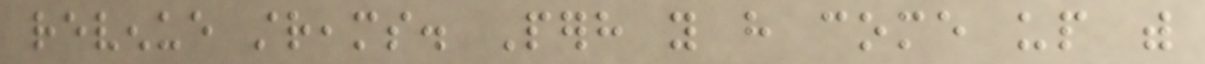revenue streams. Perhaps you have come up with
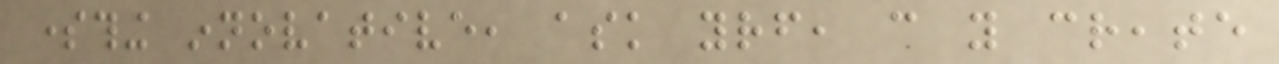something innovative, ask yourself, can you create
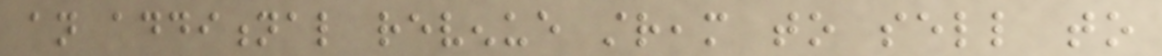an additional revenue stream to sell to
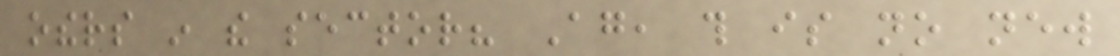others in the sector? Again, this is no new
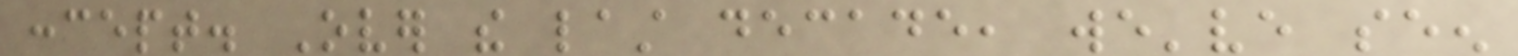concept. Over the last decade, we've seen
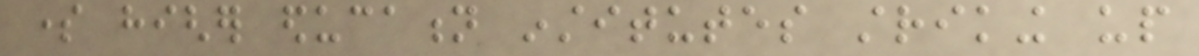some higher education institutes striking up
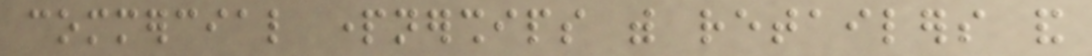commercial partnerships with retailers and
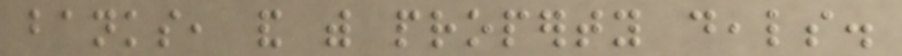banks, and with property deals.
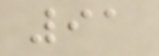91
